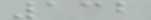132
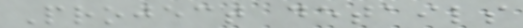Project details
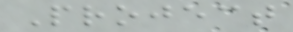Project
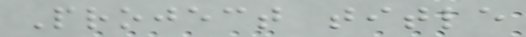Project title
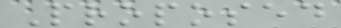Proposed
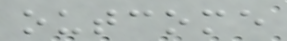outcome
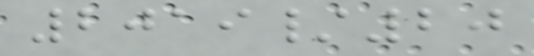2019/20
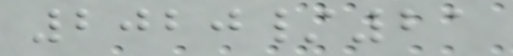2020/21
